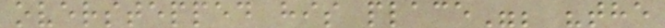overstepped his place"; "the
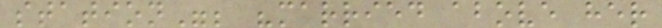station"; "married above her
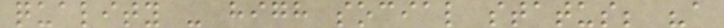quality - high social status; "a
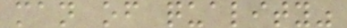man of quality"
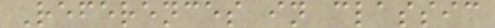References in classic
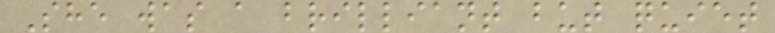She was a brilliant but quiet
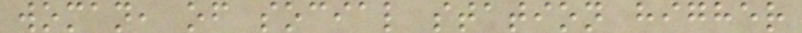woman, of social station higher
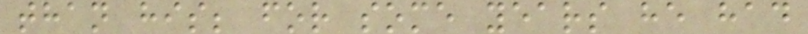than his; for some years he had
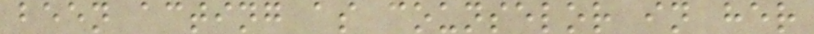been acting as counselor in her
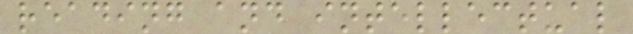reading and intellectual
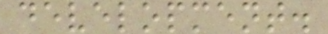development.
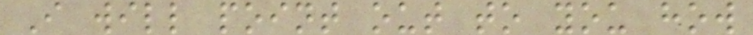I will point out to you how
